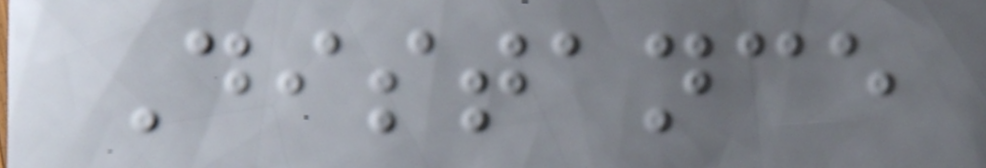Distance
